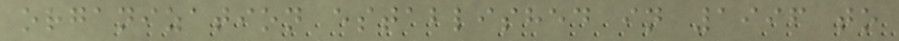organization established in 1996 to
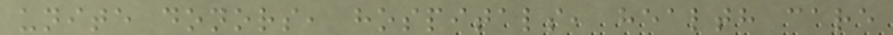unite donors, hospitals, health care
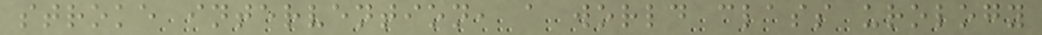stroke intervention, a world class urology
